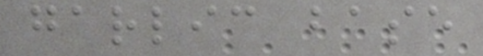garlic base
